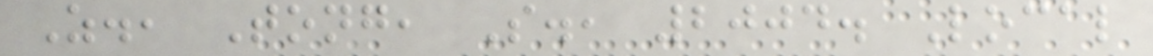Z., Tong, S., 2004. Local
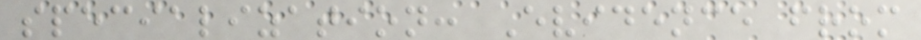specialization: Evidence from
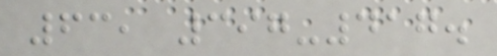63, 397-417.
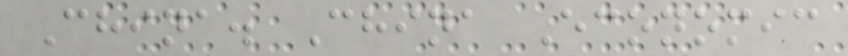China. China Economic
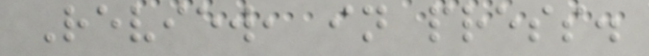Review, in press.
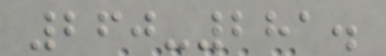260-281.
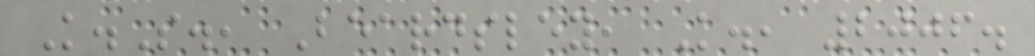K.S., Beardsley, K., 2006.
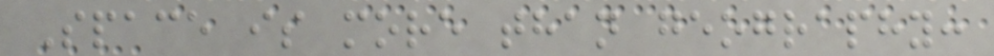Space is more than geography:
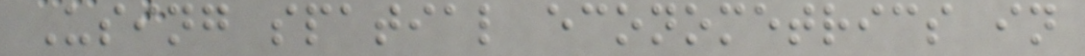Using spatial econometrics in
